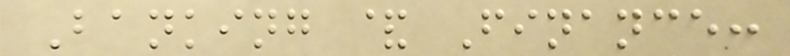Banking & Finance:
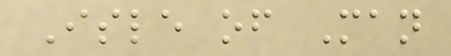Isle of Man
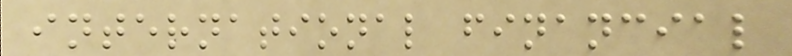international financial
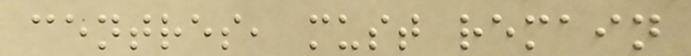centres, must remain
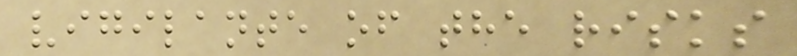vigilante of the risks
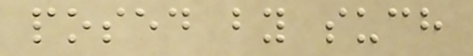posed by such
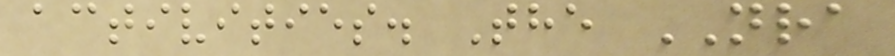activities. The NRA
